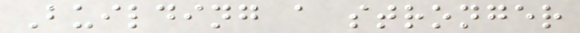Building a stronger
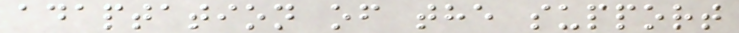adaptation of the support
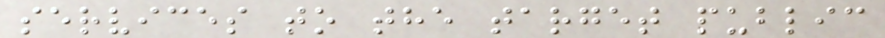services to the target public
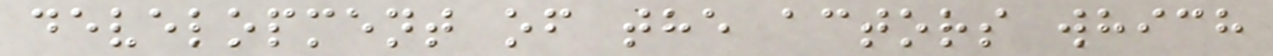development of the actors which
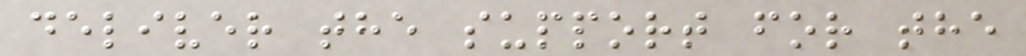deliver the support for the
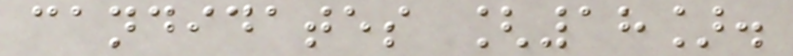candidates [18].
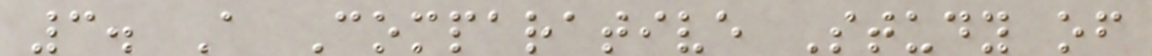3. A Comparative Study of
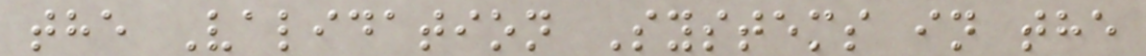the Validation Systems in the
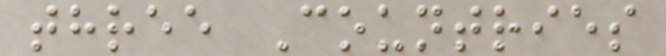three Countries
